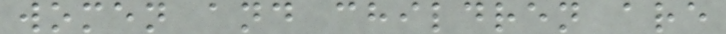women and children are
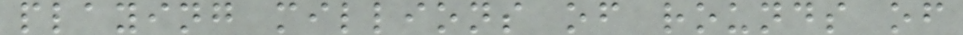playing millions of rounds of
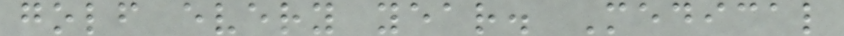golf every year. Medical
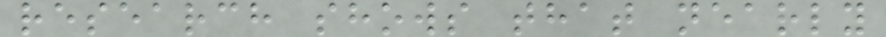research shows that nearly
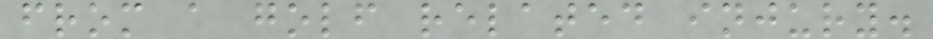from a golf related injury.
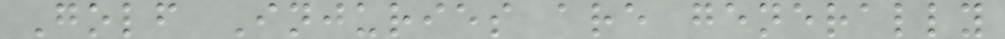Golf Injuries are generally
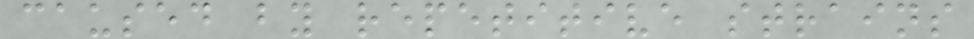caused by repetitive strains
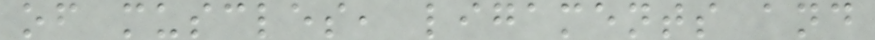of muscles, ligaments and
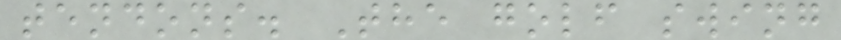tendons. The golf swing
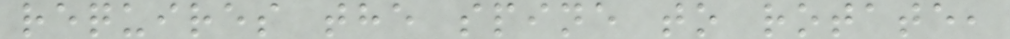requires the spine to rotate,
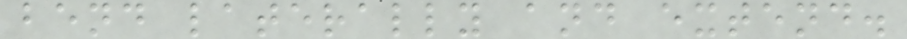bend laterally and extend.
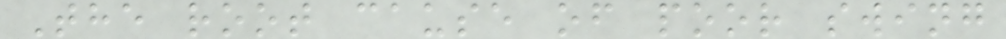The root cause of poor swing
